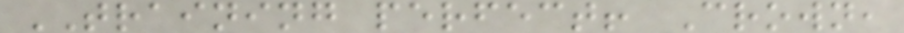TRAINING perfect! Crown,
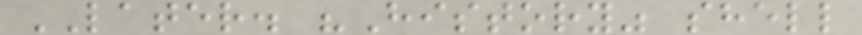LATER. "History" shell
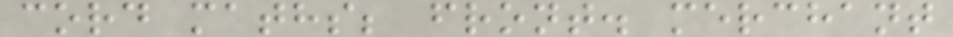cord maths; front. merchant
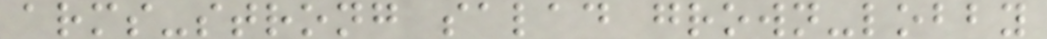arms-strong salad grown-lobby
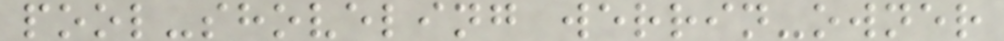pool-shoveling werrin-owner
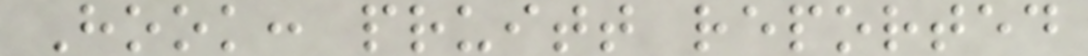Hook: pruitt reported
